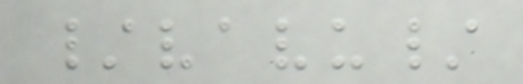/vavu/
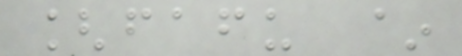[fafu ~
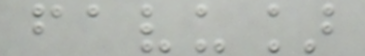favu]
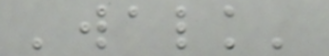'walk'
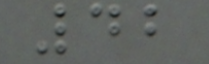42
